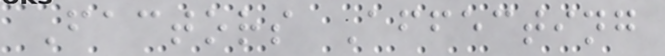Factors Affecting
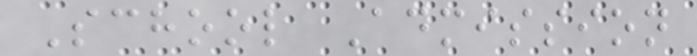School Admission
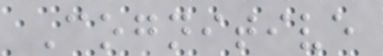Cognitive
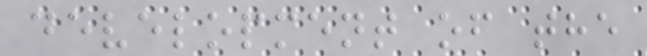development of the
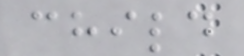child
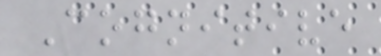Cognitive
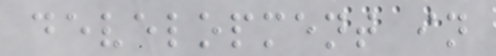development in
